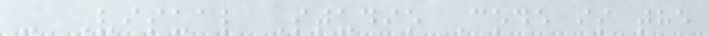- Visual Studio Code is the
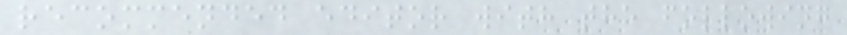recommended editor with the following
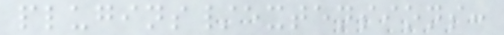plugins/extensions:
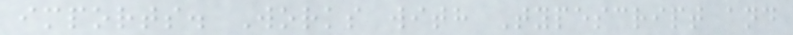imports. Works with Typescript and
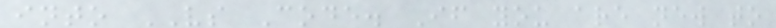into VS Code. If you are new to
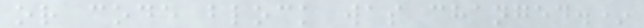or code block was changed.*
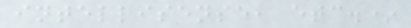intellisense, etc.*
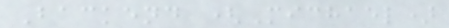Backend (Michael)
